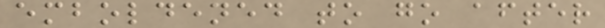emboldened to go after
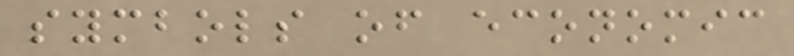symbols of economic
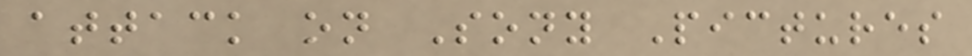attack on Sony Pictures
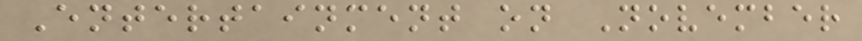Entertainment on November
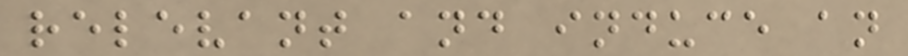relevant and induce an
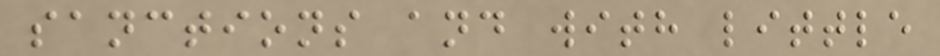sanctions and with little
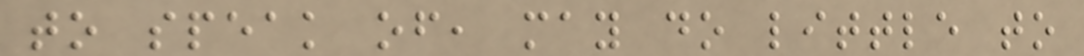to speak of, may do little to
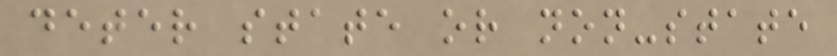deter state or non-state
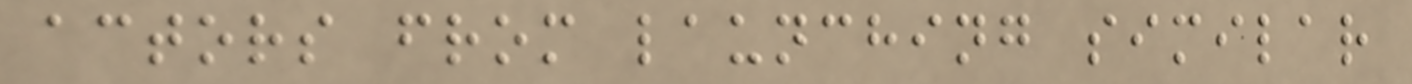actors from launching similar
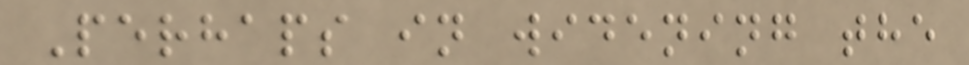Perhaps in widening the
